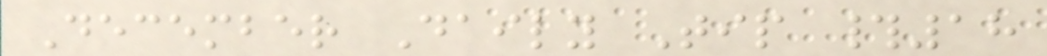December Daily Tip #18
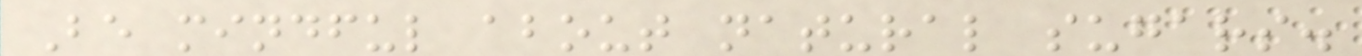Be mindful about natural sugars.
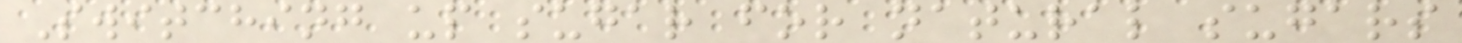Switching up sugar for natural sugars
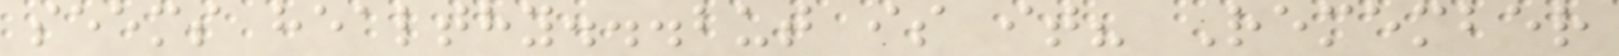seems healthy...but is it? Remember
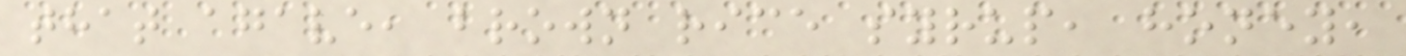that agave, brown rice syrup, honey,
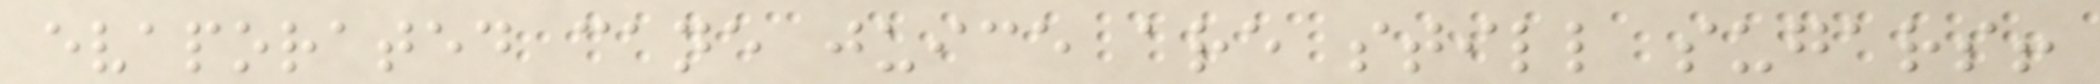evaporated cane juice are still sugars!
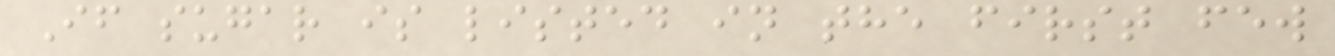If sugar is listed in the first few
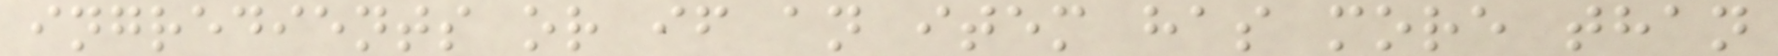ingredients or if an item has more than
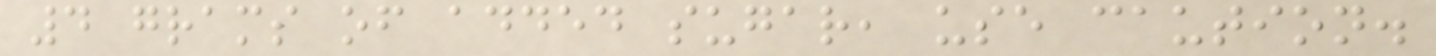4 grams of added sugar, use caution.
